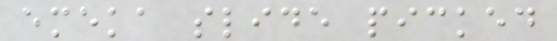emeka slide picked
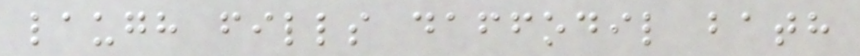laugh fills daffodil bath
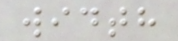width
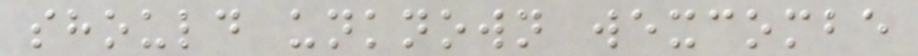should unknown wexcombe
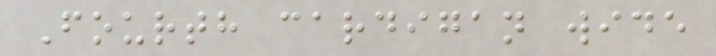Fourth cardigan wide
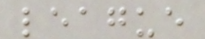league
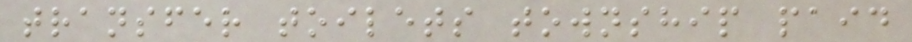transfer toilets township paid
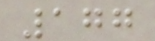177
